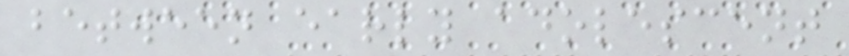between early adolescent
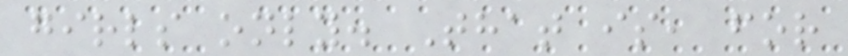girls only. That is, for
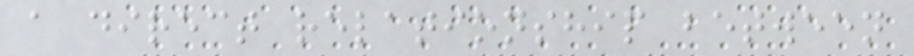a direct relationship between
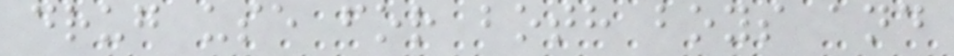drug use for both boys and
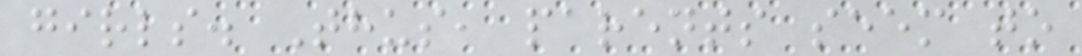girls. Thus, parents seem to
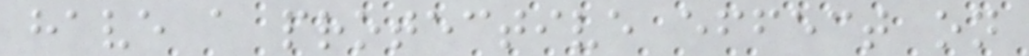have a protective effect on
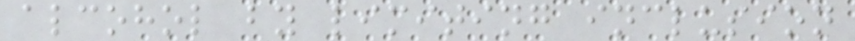alcohol by limiting inclusion
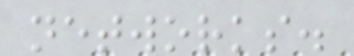networks.
